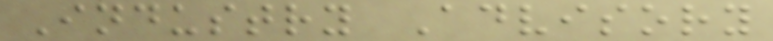Industry Advisory
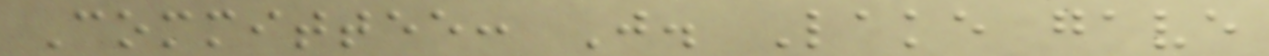Committee: J. Lake gave
